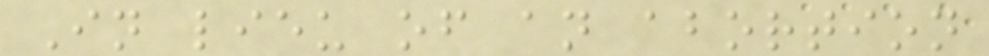In lieu of an abortion
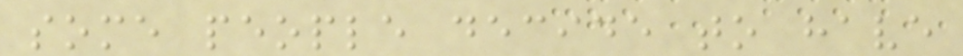some people decide to have
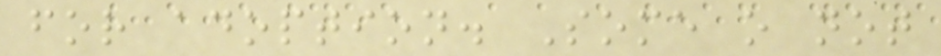for adoption. Some o not
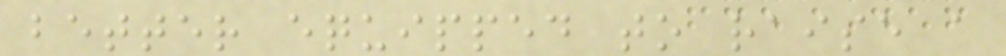better equipped to raise a
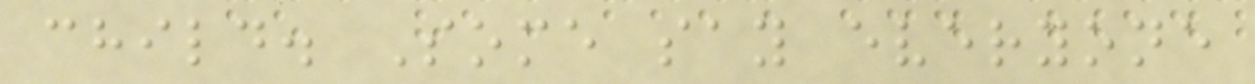child. Some say everyone
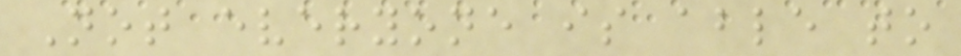Not everyone is able to
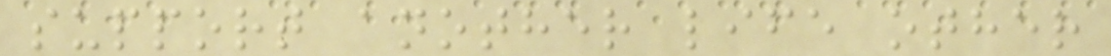support another life other
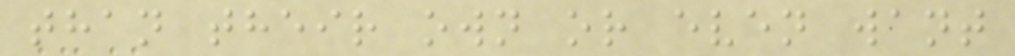than their own or even want
